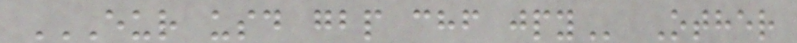EUR USD GBP CHF JPY Other
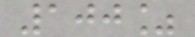100%
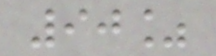90%
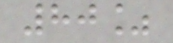80%
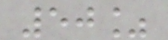50%
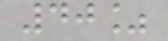40%
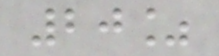20%
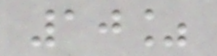10%
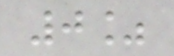0%
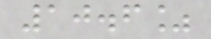10.6%
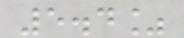5.4%
